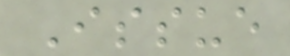Issue
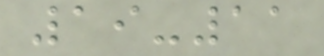19-11
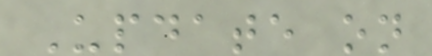Update on
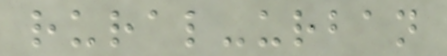rural-urban
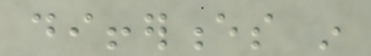differences in
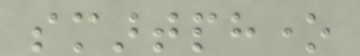smartphone
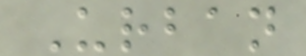Urban
